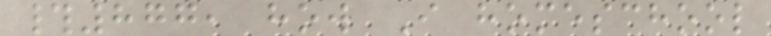#877, how I homeschool
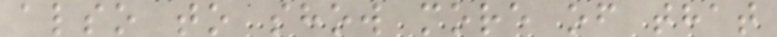also to show more of that
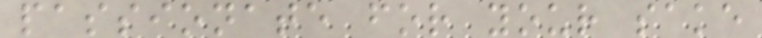passionate for your sake
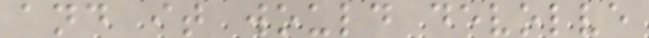and it would devolve
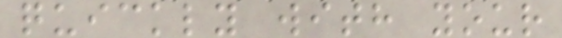quickly with your
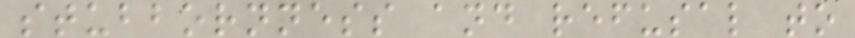stubbornness and refusal to
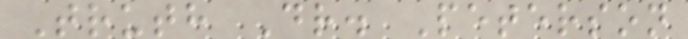Truth Dr. Peterson
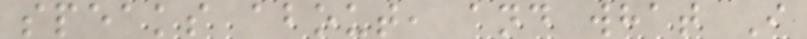speaks about, and what I
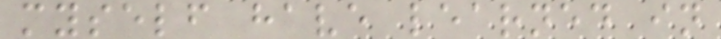myself have learned in
